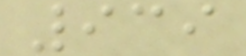939
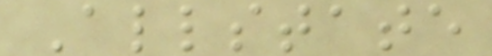Allstate
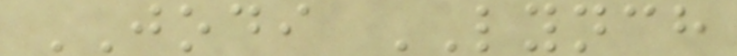JODI LYNCH
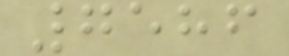7586
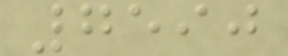7590
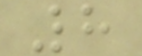8
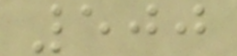500
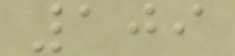109
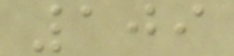109
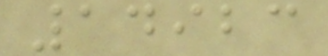14923
